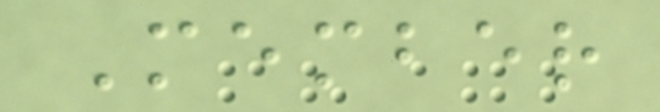Member
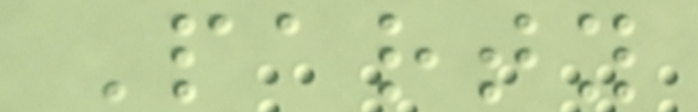Party
